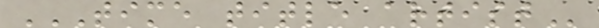TIME TITLE ARTIST
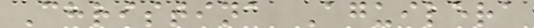Christina Aguilera
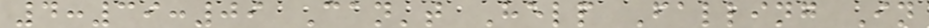4:39:09 Can't Help Falling In
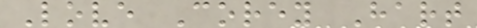Love Corey Hart
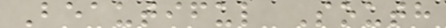Beautiful South
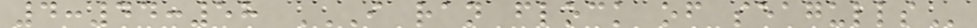4:44:58 I RAN FLOCK OF SEAGULLS
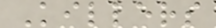Killers
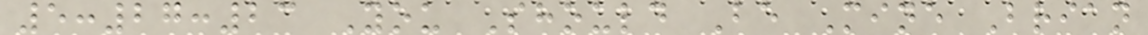5:27:23 You Should Be Mine Brian
